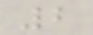2
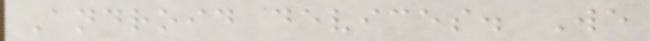Android devices. We
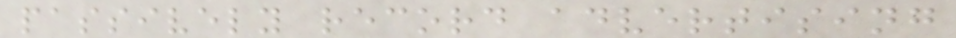passively record advertising
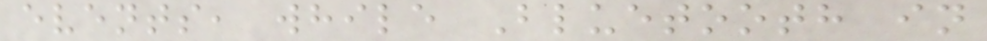events, while Bluetooth in
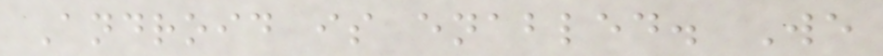Android is enabled. We
